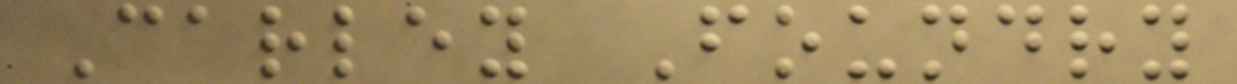Carley Foundry
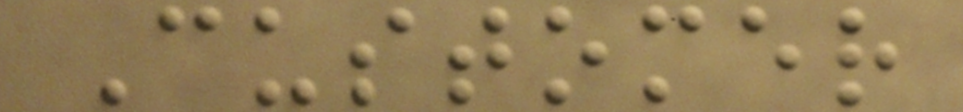Customer
